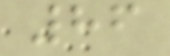86
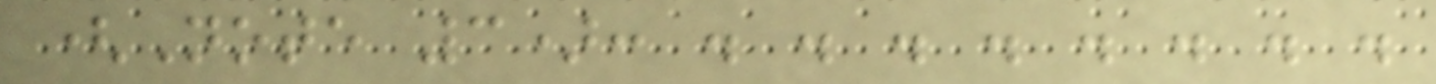(Note 3): . . . . . . . .
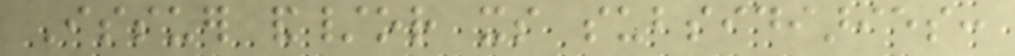Issuer and/or its subsidiaries:
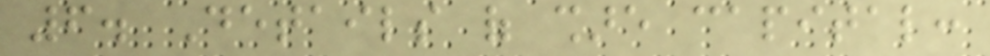6. Details of share capital:
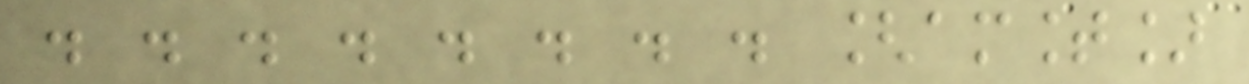. . . . . . . . [amount]
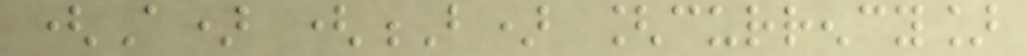(A) (B) [currency]
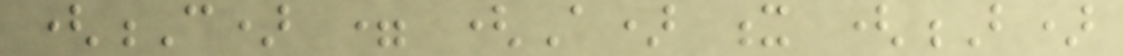(C) = (A) x (B)
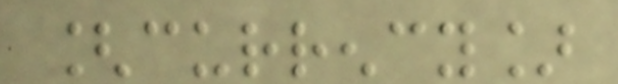[currency]
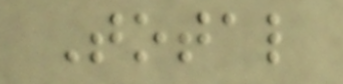Total
